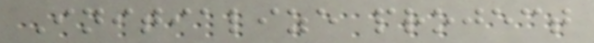Initialize project
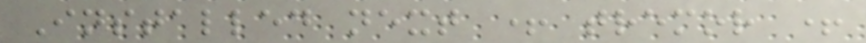Installed next + tremor +
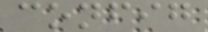config
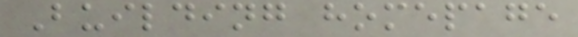Building homepage
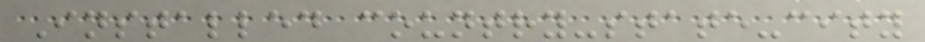Installed country-state-city
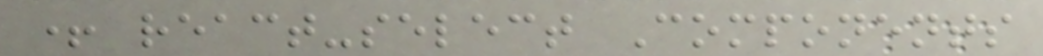+ react-select Components
